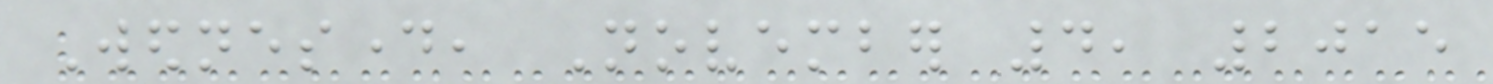Wednesday, November 4, 2015
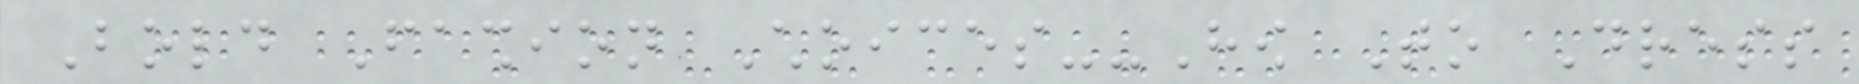Bold Fashion Choices--How To Dress
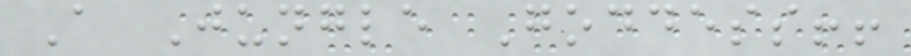A Jungle Goddess!!
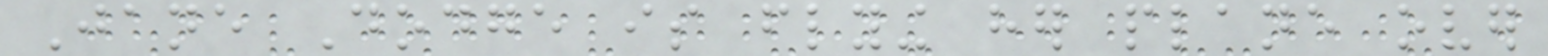Jane Dodge is flying her plane over
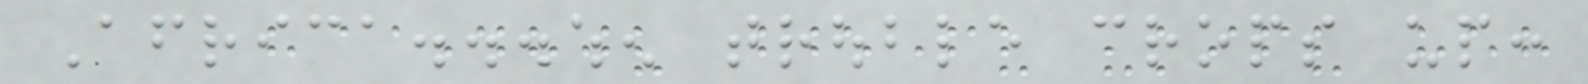Africa...when trouble crops up:
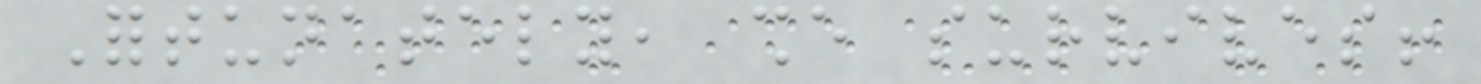Fortunately, she survives!
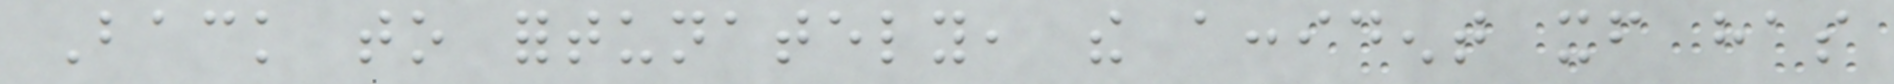Back to fortunately, the accident itself has
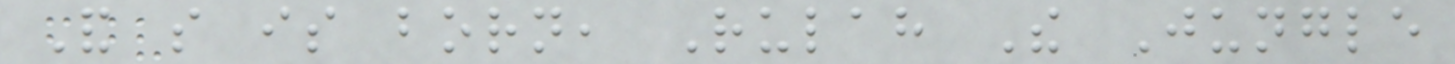And so is born, Rulah The Jungle
